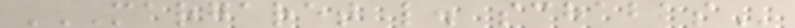MARGARET L. SCHABAS
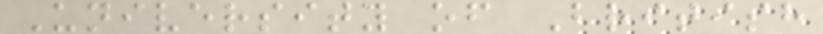University of British
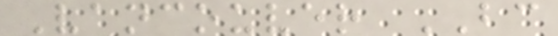Vancouver BC
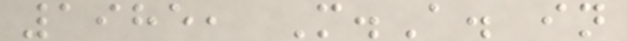1985, M.A. in
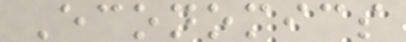Economics
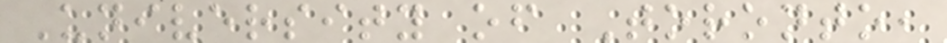University of Toronto,
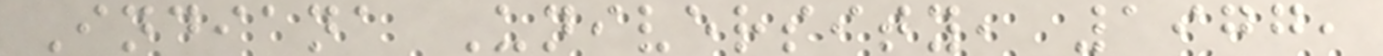Indiana University, 1977,
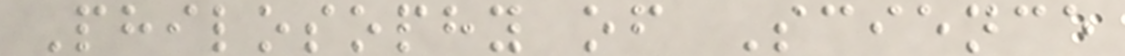Philosophy of Science
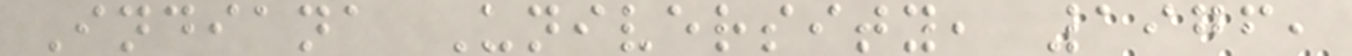Indiana University, 1976,
